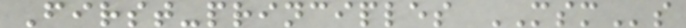First-principles MSMs
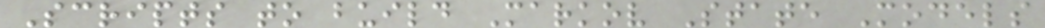Scripts to build Markov State Models
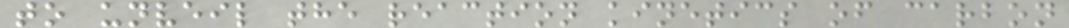to unveil the reaction kinetics of carbon
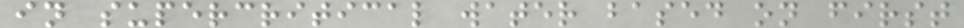in supercritical water based on first
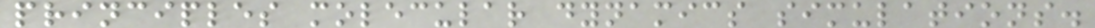principles molecular dynamics simulations.
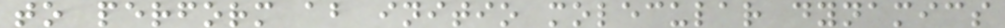to perform ab initio molecular dynamics
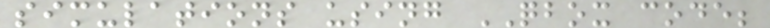simulations using QBOX code;
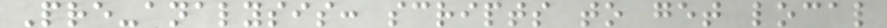Pre-analysis: scripts to get local
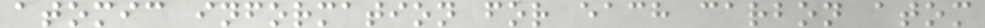atomic information for each carbon atom
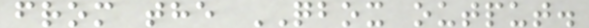from the QBOX output.
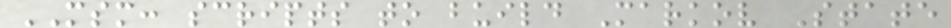MSM: scripts to build Markov State
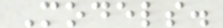Models.
